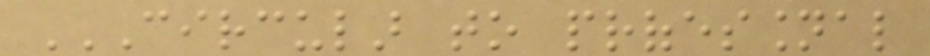CIRCULAR TO PROFESSIONAL
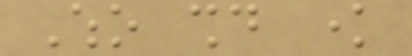Who should know
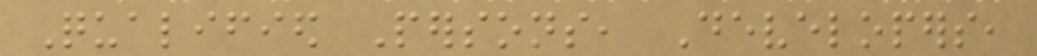Qualified Persons, Developers,
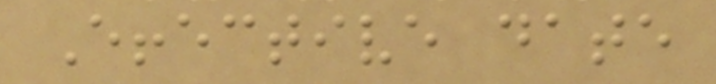Effective date
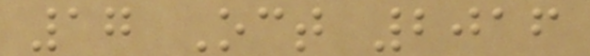17 Oct 2016
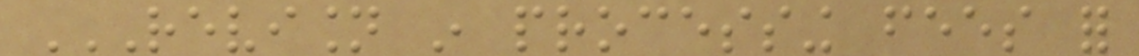REVISION IN PROCESSING FEES FOR
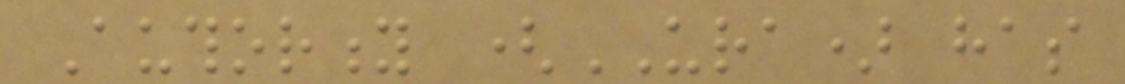Authority (URA) has
